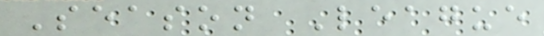Season League
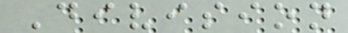Division
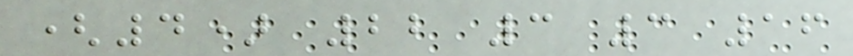(4) 22 3 3 16
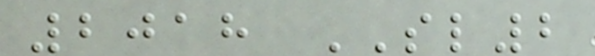2018 SL2
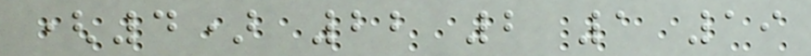(4) 22 2 1 19
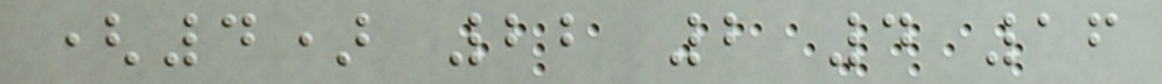(4) 22 2 4 16
